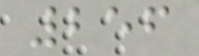256
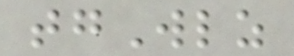tgWlz
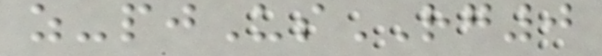z-pjUsRG0
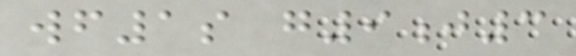wf1s g9j3
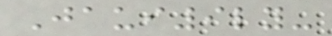Jaui9ly-
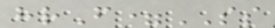hrF=SS
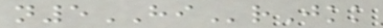n5HIrJkk
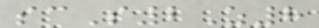scS2Z8
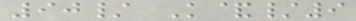90/ K&/9
